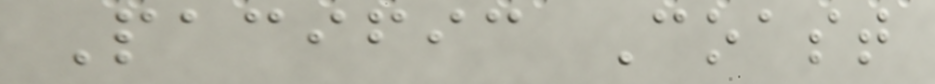Pacific Coast
